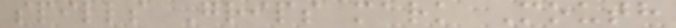spills Grips mark Mouth
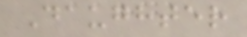Daughter
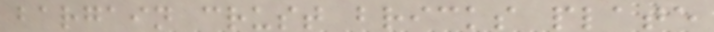bargain crust bricks plate
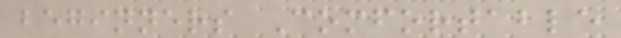beginners Comfortable
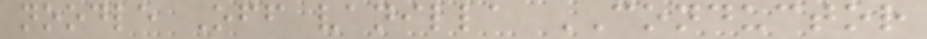noodle Off vanilla CONDUCTOR
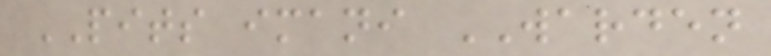PITS imani WARDEN
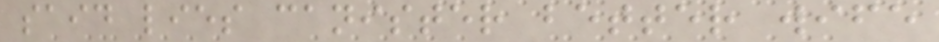said lies canister better wife
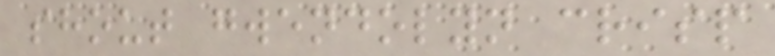shout gwendolyn crisp
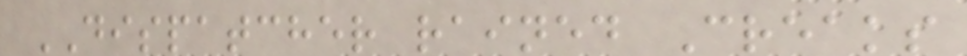DISPATCHER rained Creaks
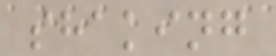shaking
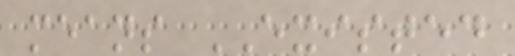means EXISTED
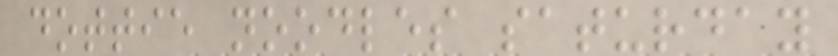dottie noodles saturday
